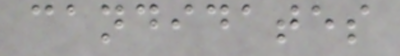candidates
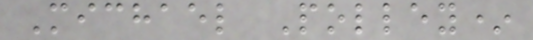Michael Polley*
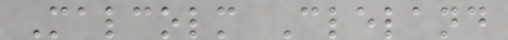Malcolm Cleland
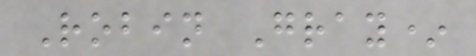Robin Gray*
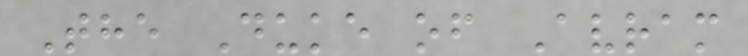The Duke of Avram
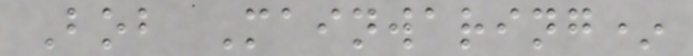Bob Mainwaring*
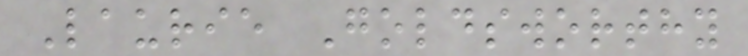Laurie Goldsworthy
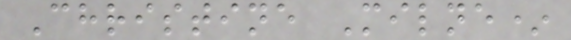Christine Milne*
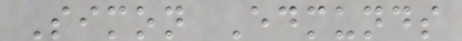Simon Edmunds
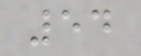54
